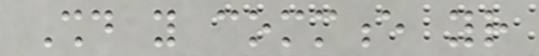Should you commence your
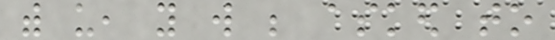with us, you will be asked to
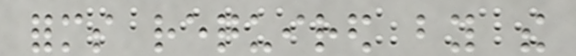forms required by the
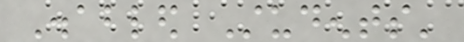Disabled Students'
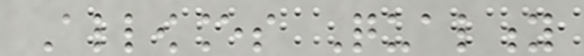Allowances Quality
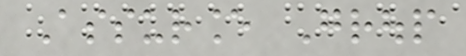Assurance Group
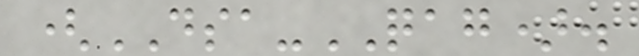(DSA-QAG).
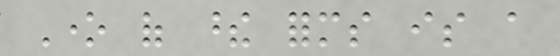One of these forms is a
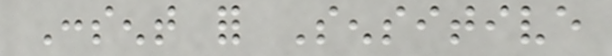Consent for Sensitive
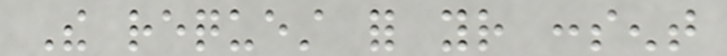The request for your consent
